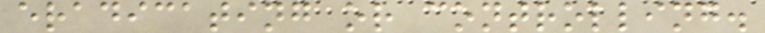eradicating or controlling.
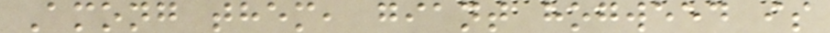Among them, giant hogweed is
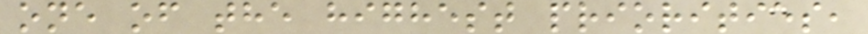one of the highest priorities,
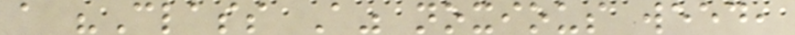a "Class A" noxious weed,
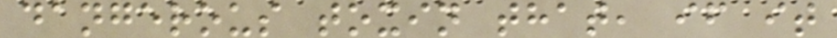dangerous toxin that, if it
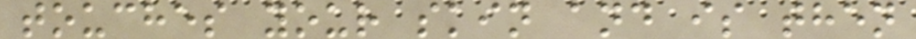touches your skin and is then
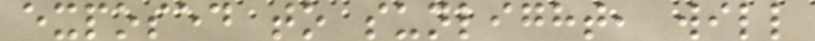exposed to sunlight, will
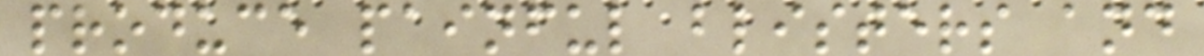produce painful blisters and
